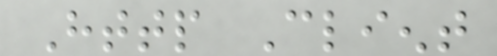Http Client
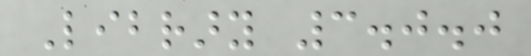Library 3.0.0
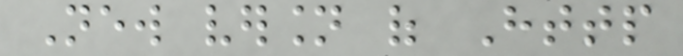New version of Http
